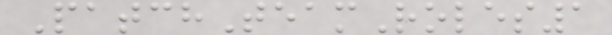PatchTeamRoles1
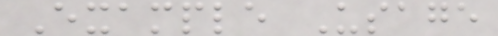Example Usage
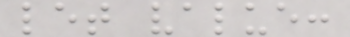let value:
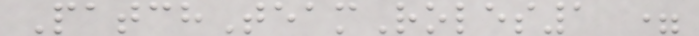PatchTeamRoles1 =
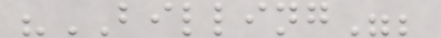"BILLING";
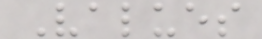Values
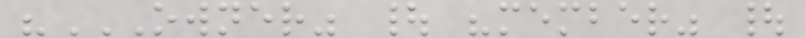"OWNER" | "MEMBER" |
